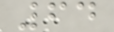64
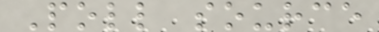Poll source
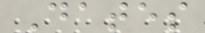Dates
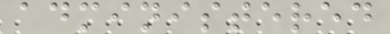administered
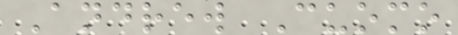Andrew Cuomo
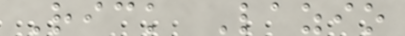Rick Lazio
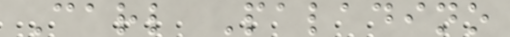Carl Paladino
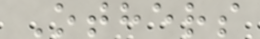Others
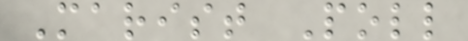Marist Poll
